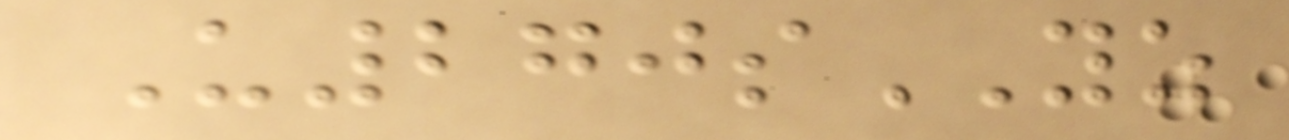U270sYZ
